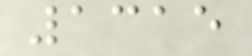1315
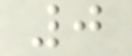0
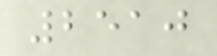2510
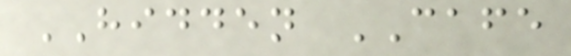HIDDEN CAFE
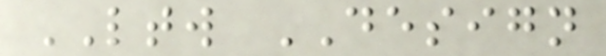LTW DESIGN
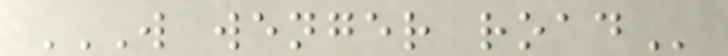W WENGER ROAD
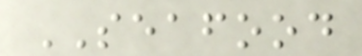SEAFOOD
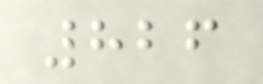826
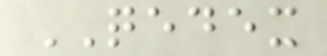QEDEX
